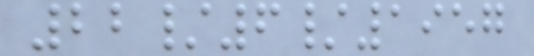22/6/1957
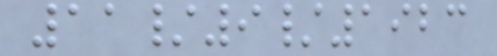11/9/1923
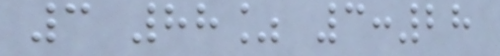3 88% 3:28
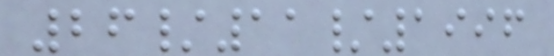26/11/1996
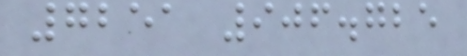7251 906.725
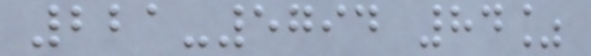221-5794 84%
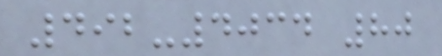492-4034 80
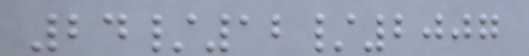24/12/2007
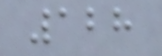128
